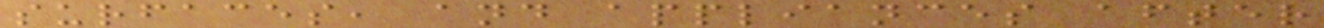surfaces, and appliances after
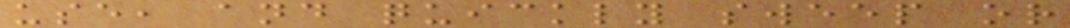use, and quickly sweep or
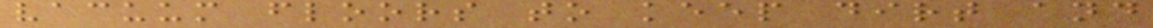vacuum floors to keep dirt and
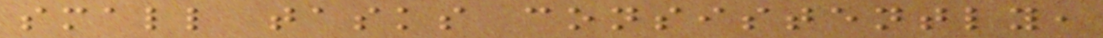small tasks consistently,
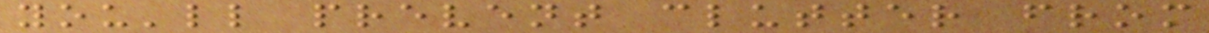you'll prevent clutter from
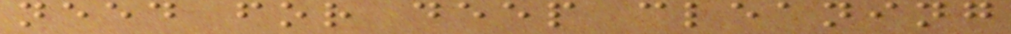need for deep cleaning
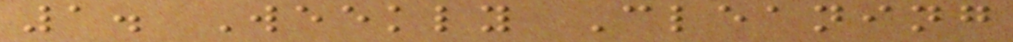1. Weekly Cleaning
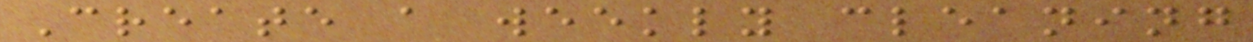Create a weekly cleaning
